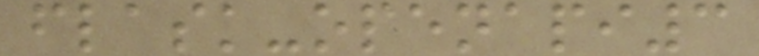flask-openapi3
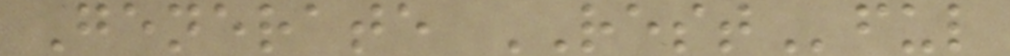Generate RESTful
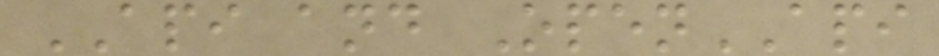API and OpenAPI
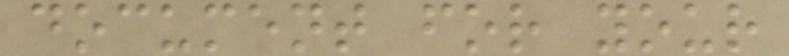document for your
